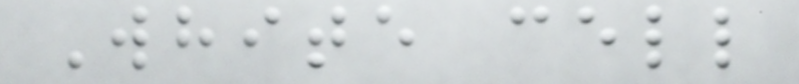White cell
